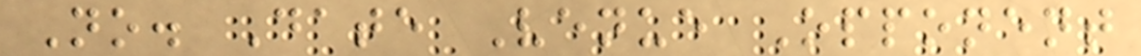No. Date Venue Opponent
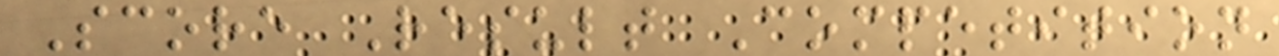Score Result Competition
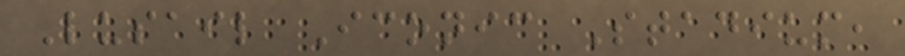Lusail Iconic Stadium,
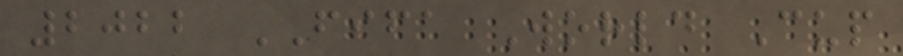2022 FIFA World Cup
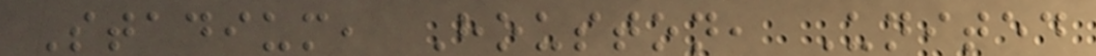Stadium, Houston, United
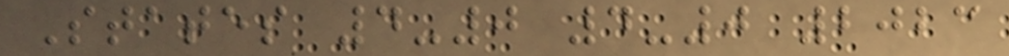States 4-0 4-0 2023
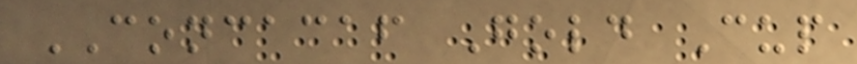CONCACAF Gold Cup
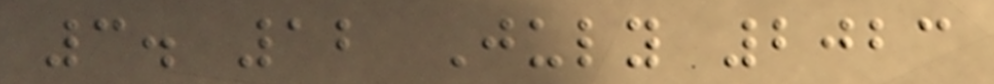3. 12 July 2023
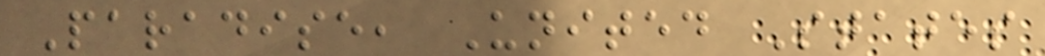Paradise, United States
